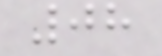08
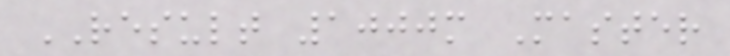RESULT 1000m Master
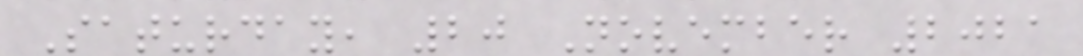Saturday, 20 November 2021
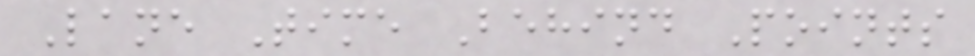Lane Time Behind Points
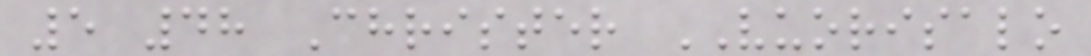5 48 Christer VUORISALO
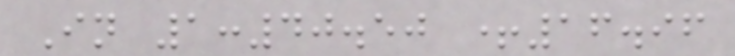In 1:40.50 +16.96
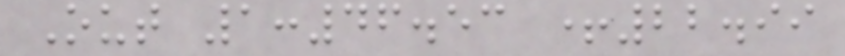Out 1:46.53 +22.99
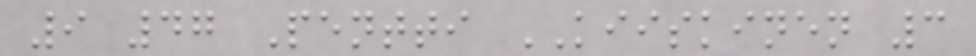9 47 Pentti KIISKINEN 3
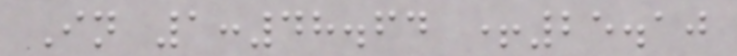In 1:48.64 +25.10
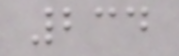234
